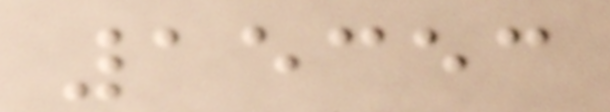15353
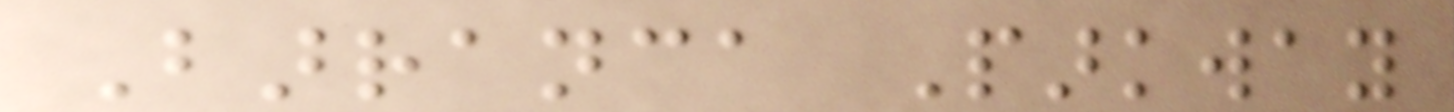Barranca Parkway
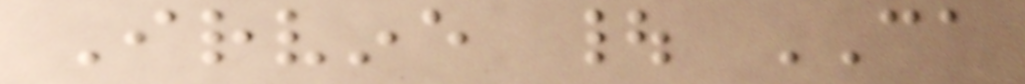Irvine | CA
